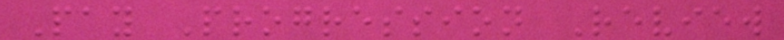Pay Progression Review
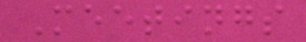Meetings
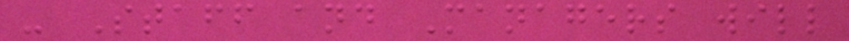- Staff and Managers will
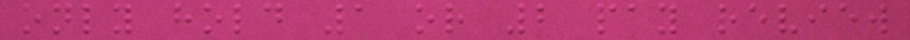only hold 1 or 2 pay review
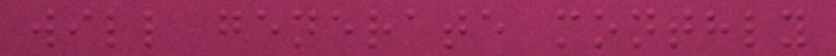will generate monthly
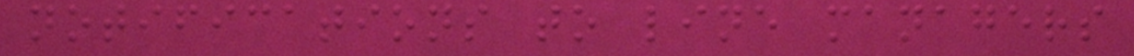notifications to line managers
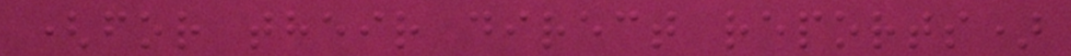(for their direct reports)
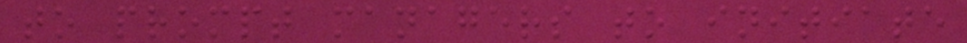to prompt managers to initiate
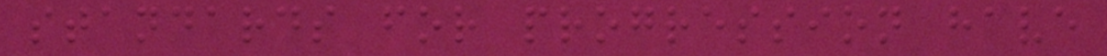standards for progression have
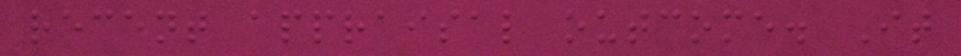recent appraisal outcome. It
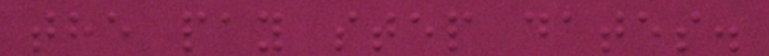the pay step dates.
